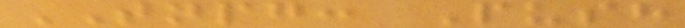TNPG: Push
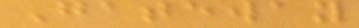Gateway
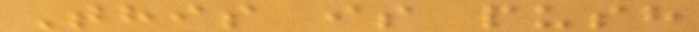This is push
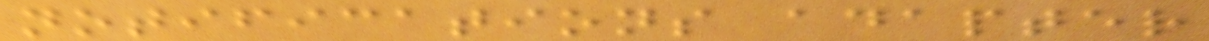notifications adapter
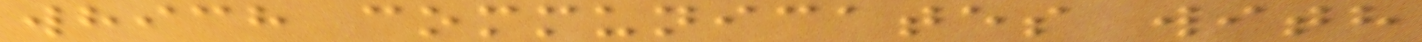which communicates with
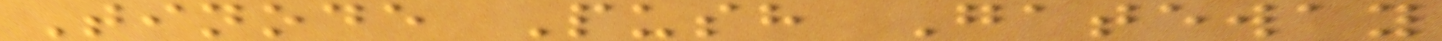Tinode Push Gateway
